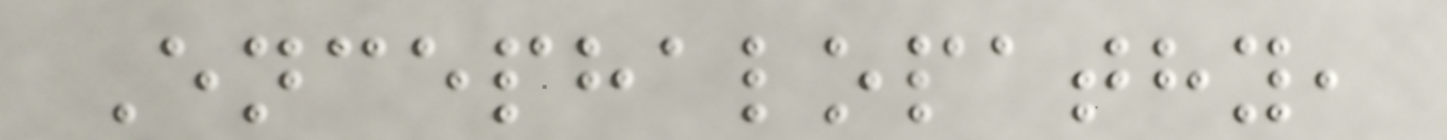Encephalopathy,
